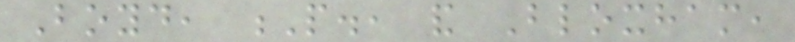Boyd, P., and Bloxham,
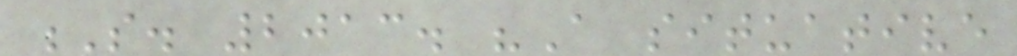S. 2013. "A situative
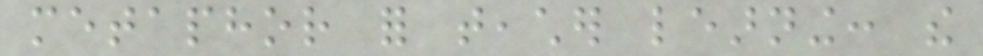metaphor for teacher learning: the
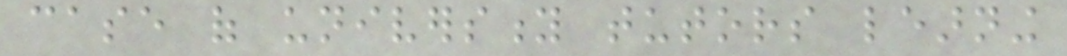case of university tutors learning
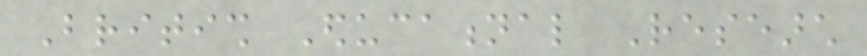British Educational Research
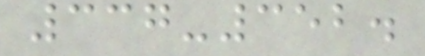337-352.
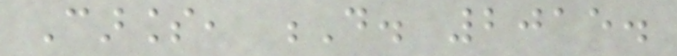Carless, D. 2015.
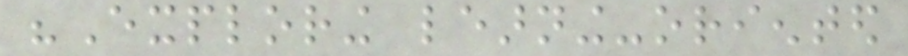"Exploring learning-oriented
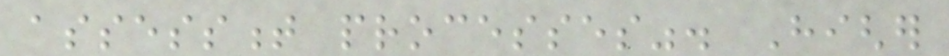assessment processes". Higher
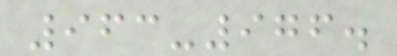963-976.
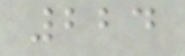224
